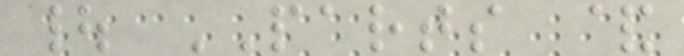| PARTS &
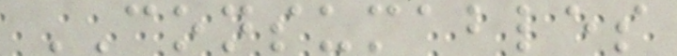CONSUMABLES
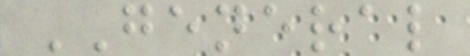GENERAL
